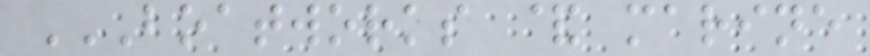BOATWORKS & MARINE
